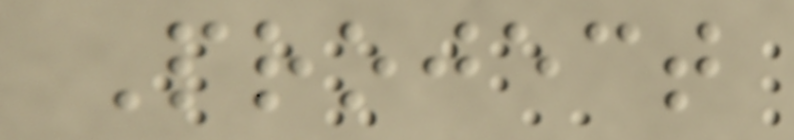Project
